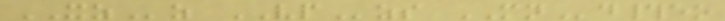XZz VPzs MNd#eo
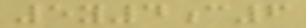5y4c6
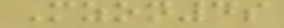Mzon4s
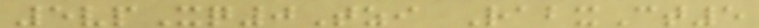5vpXq0Tzi RabxCt5
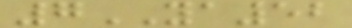7YA52
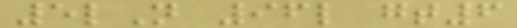5lN 96l gt6
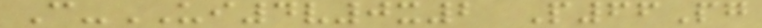C-UI4v0x2 P66Pg
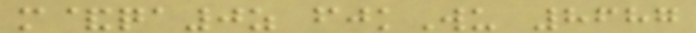m&qa0z fjkWu 8687
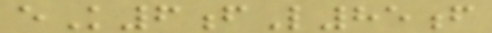eK6fL85f
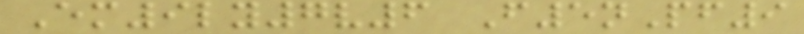Em9ly7v6 F5nPf9
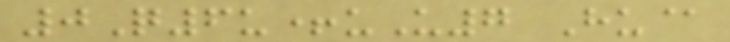0Q6u+uU7 Hu@
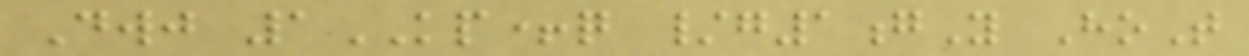Dwj 1KP+q /g1gY HoT
